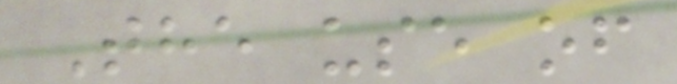The use of
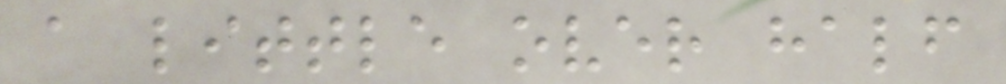a little over half
